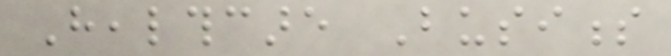Healthcare Business
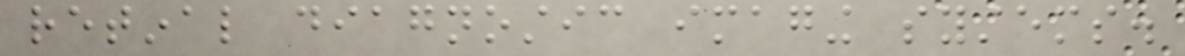retinal diagnostic imaging systems.
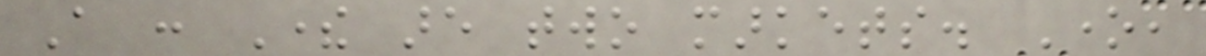A : There are two markets. One,
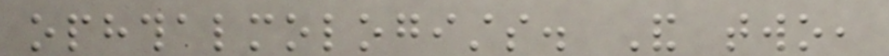ophthalmologists. And two,
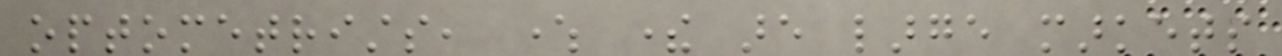optometrists, where there are large markets
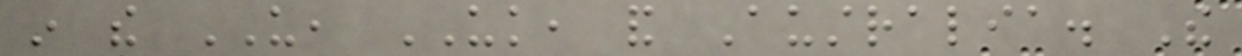in the US, UK, and Australia. The
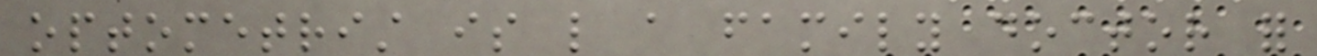optometrist is like a family doctor for
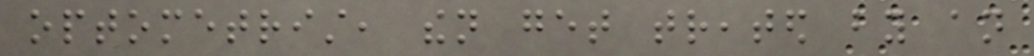optometrist, then get treated by an
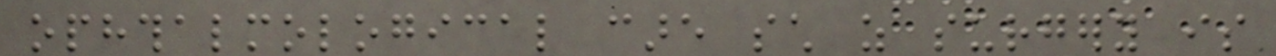ophthalmological care such as surgery is
